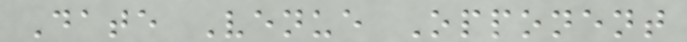Date Venue Opponent
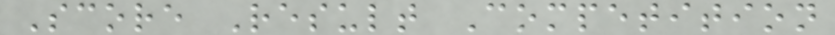Score Result Competition
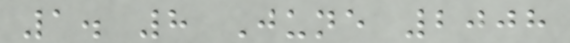1. 8 June 2008
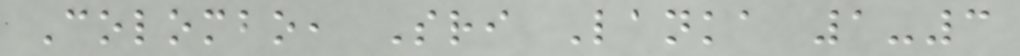Colombo, Sri Lanka 1-3
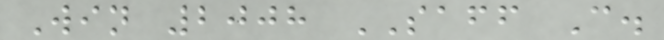Win 2008 SAFF C.
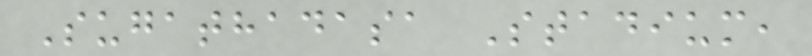Sugathadasa Stadium,
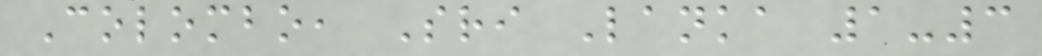Colombo, Sri Lanka 1-3
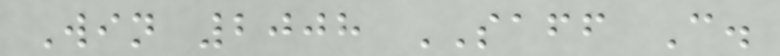Win 2008 SAFF C.
